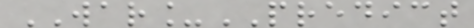WAR_PREDICT
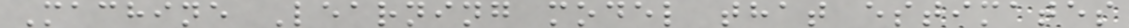Machine Learning model that estimates
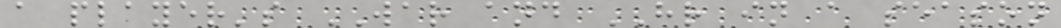a player's WAR and HR in a season
